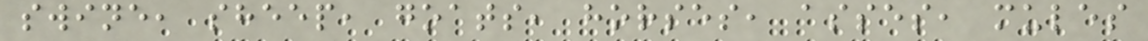swine, sheep, goats, horses, asses, mules
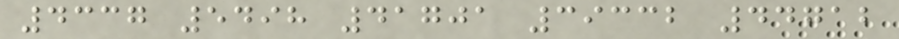4337 5498 41701 39332 44712
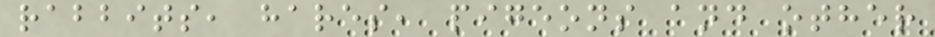rabbits, hares, pigeons and other
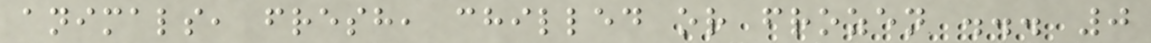animals, fresh, chilled or frozen ... 0
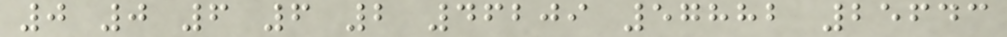0 0 6 6 2 46209 57882 25643
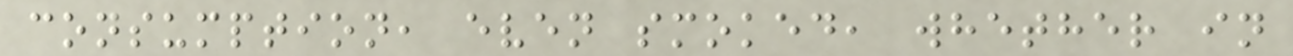consumption, even smoked, whether in
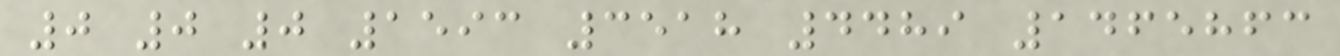0 0 0 1593 3518 4489 1465863
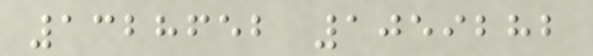1328652 1059282
